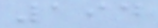194
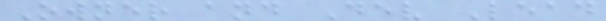Owner and Dev Lead
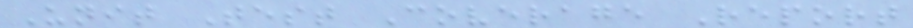Unit Test Coverage Report
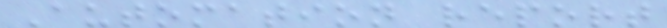Automation report
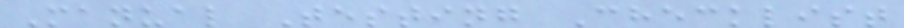Manual Testing Checklist
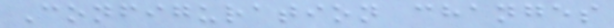Configuration changes
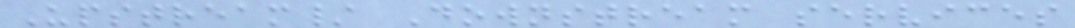Upstream/ Downstream services
